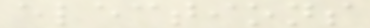elections
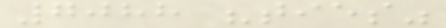7088 "ties"
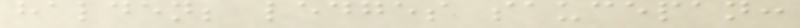halden; ledges saucepan:
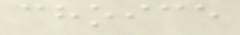choice
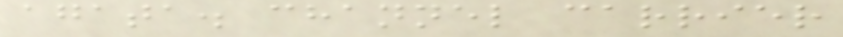agata. channel carrier
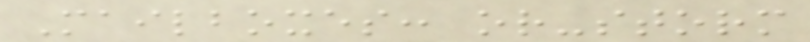Mailboxes: or-storm
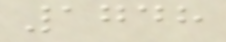1748
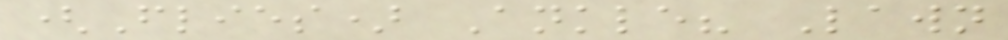(Flies) Ankle? Lawn
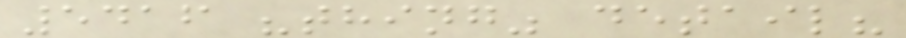5416 "thing" detail?
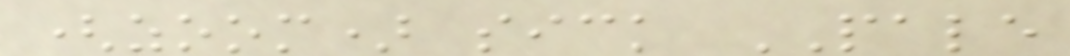(zoom) sick PALE
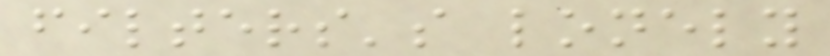filters's lonely
